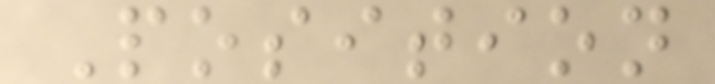Position
